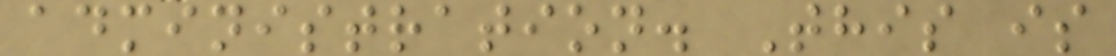administration. This is
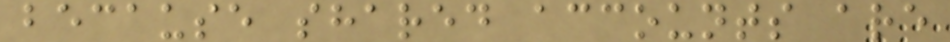because shared accounts are
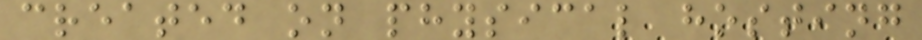created on physical hosting
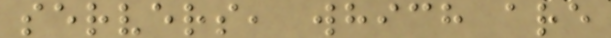servers, which are
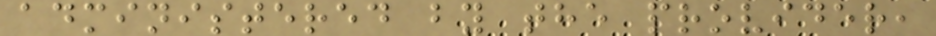administered by the provider,
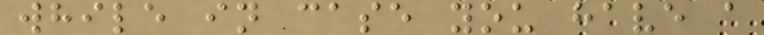while in case you have a
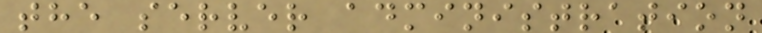the server administration
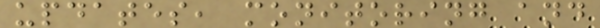updates, monitoring and
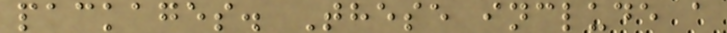packages. These include a
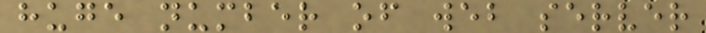huge number of web server
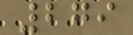279
